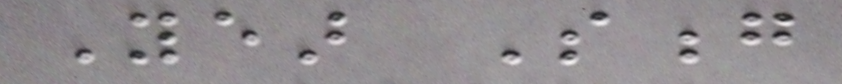Year Song
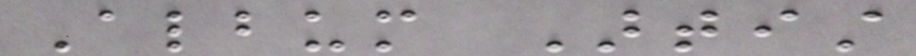Album Artist
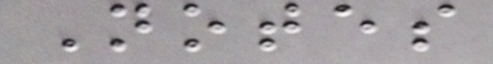Notes
